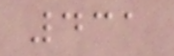431
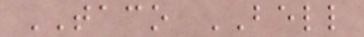TACO BELL
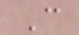C
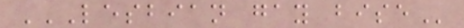LESBIAN GAY BISE
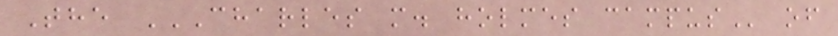The CHARLES M. HOLMES CAMPUS of
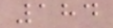184
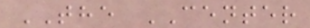THE CENTER
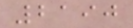2190
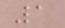1
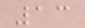13
